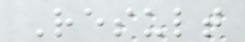Result
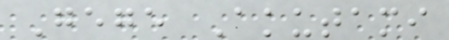Gege Akutami
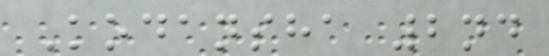Kodansha 2nd
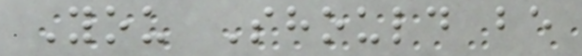You Should be
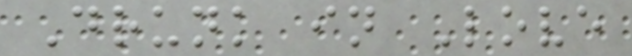Drunk in Love
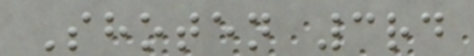Shoten 3rd
